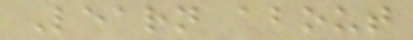Learn about
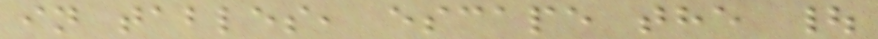in tables, escape the |
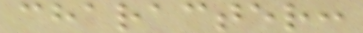character:
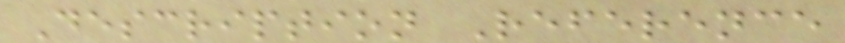Description Reference
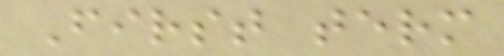First term
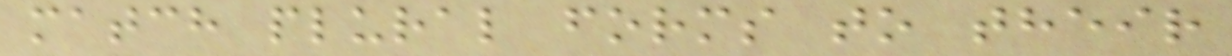match plural forms to their
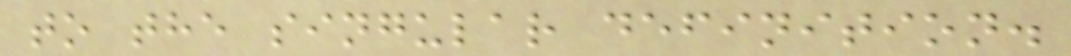to the singular definition.
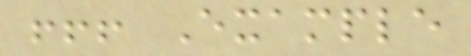!!! Example
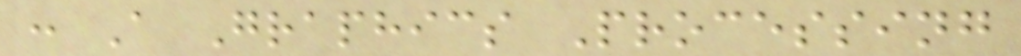: A Graphics Processing
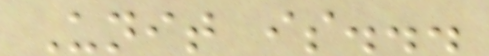Unit is...
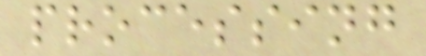processing
